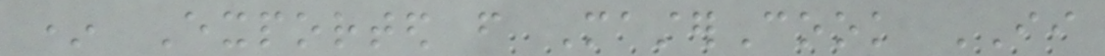* Exported from MasterCook II
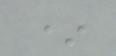*
